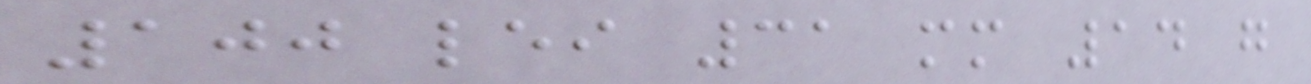100 lei 31 mm 14 g
